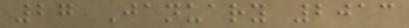27 January 2013
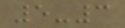5-3
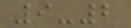9-2
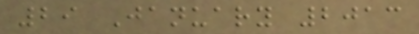29 January 2013
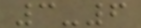3-6
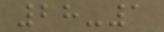28-1
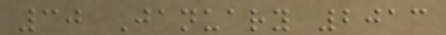30 January 2013
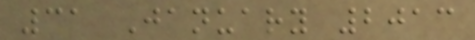31 January 2013
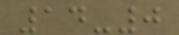14-0
